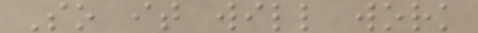So it will work
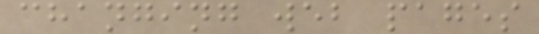changing web pages
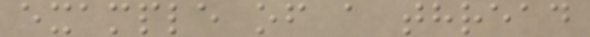example of a thread
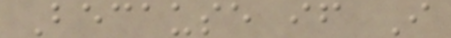Because if I
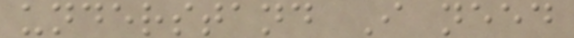understand I need
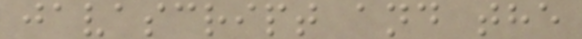javascript and the
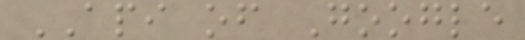API of Google
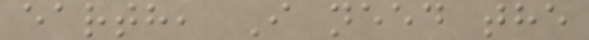earth, I need the
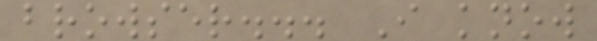browser... I know
